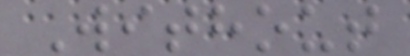Without
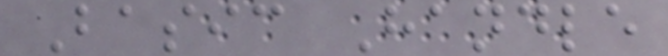Basic Handle
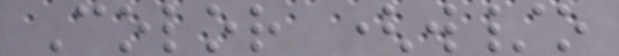Color (w/o
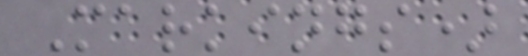Markings)
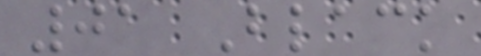01 Black
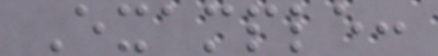Example:
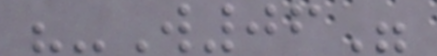"-W06"
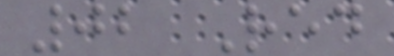02 Red
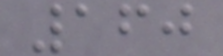160
